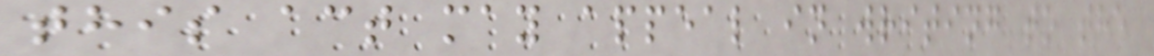this act may appeal in writing to the
